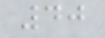40
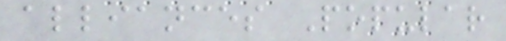alliances Popular
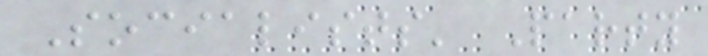Socialists' Party
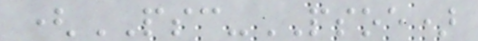(PSC-PSOE)
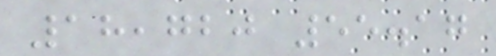18,720 55.17
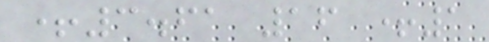+3.61 16 +1
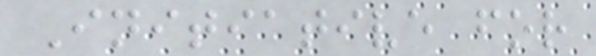Initiative for
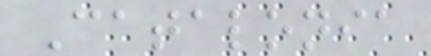Catalonia
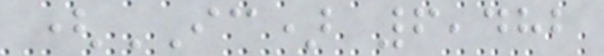(IC) 6,482
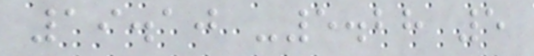19.10 -5.28 5
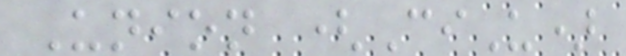Union (CiU)
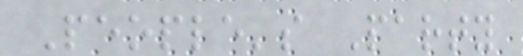People's Party
